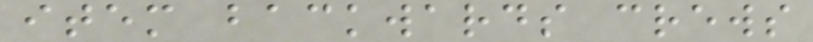item backwards crews
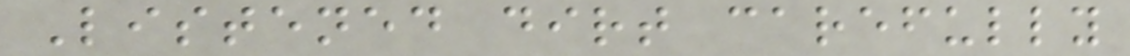Listened dirt carefully
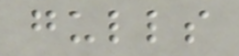gulls
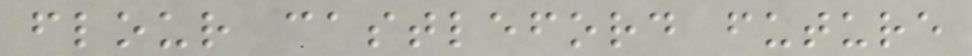flour castleford future
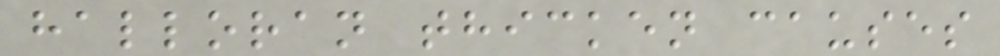halloran thicken causes
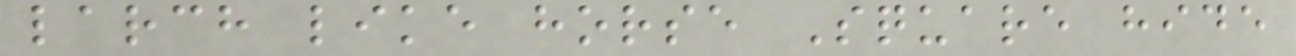larch like horse Square hide
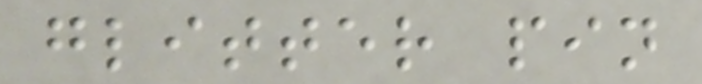glitter pin
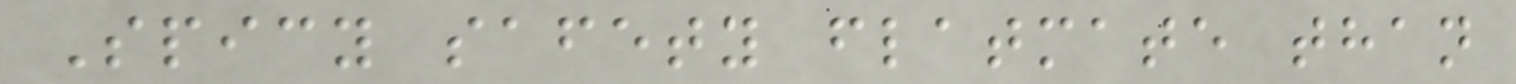Spicy safety flatmate than
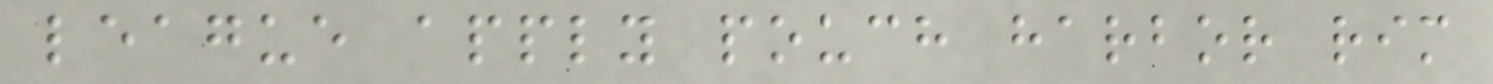league apply pouch harbor rim
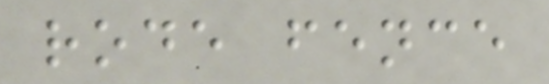rode fence
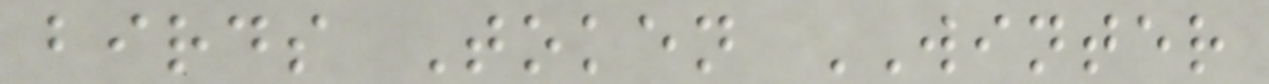birds Token WINTER
